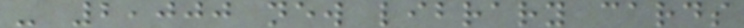- 2,000 new library cards
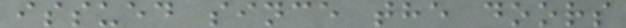issued since the doors
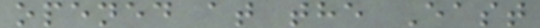opened at the East
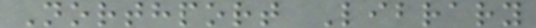Northport Library
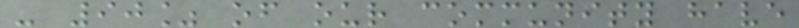- 90% of our community have
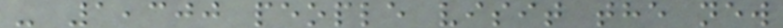- 1,300 people visit the new
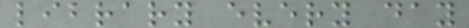library every day
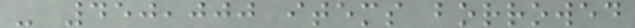- 450,000 items borrowed
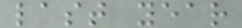last year
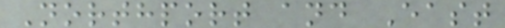Northport and East
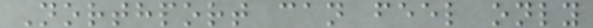Northport can feel only
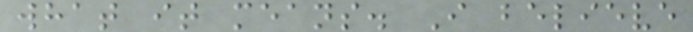what it means. I believe
